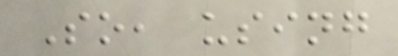So, using
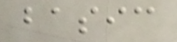basic
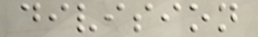division
